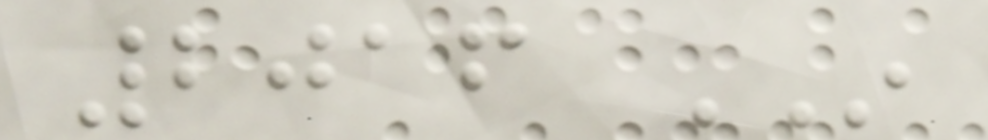2016 IN
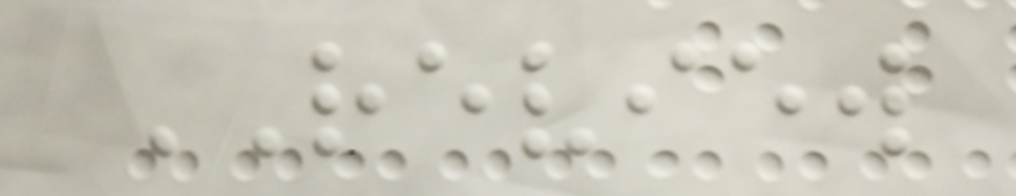REVIEW
